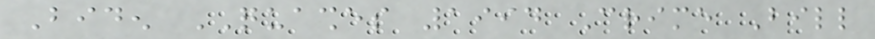Biden QUASHES 1994 Crime Bill
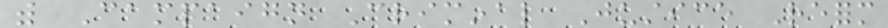with Campaign Criminal Justice Reform
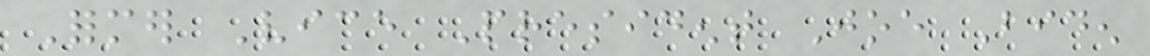Former Vice President Joe Biden
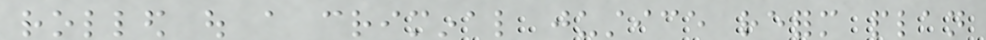rolled out a criminal justice reform plan
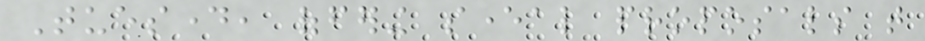Tuesday, offering several proposals that
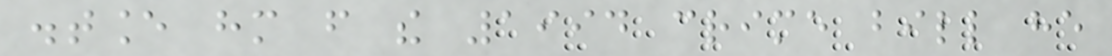distance him from the 1994 crime bill he
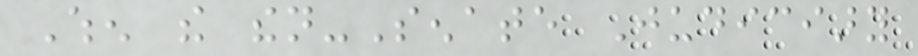When the then-Senate Judiciary
